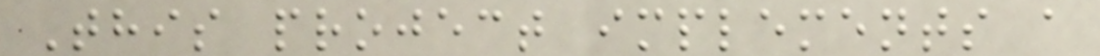This project implements a
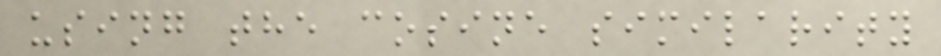using the cosine similarity
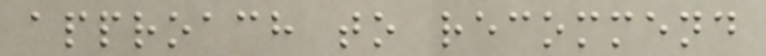approach to recommend
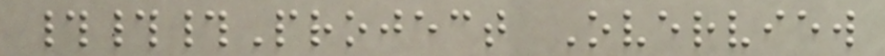###Project Overview
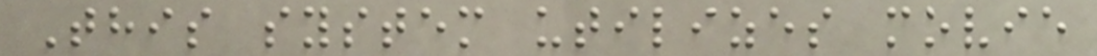This system utilizes movie
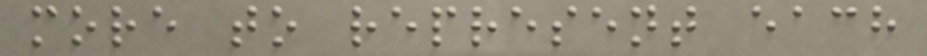more to represent each
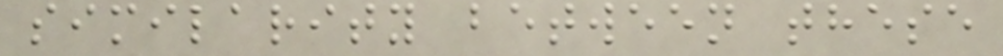similarity between these
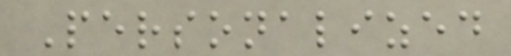Personalized
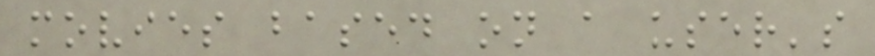movies based on a user's
